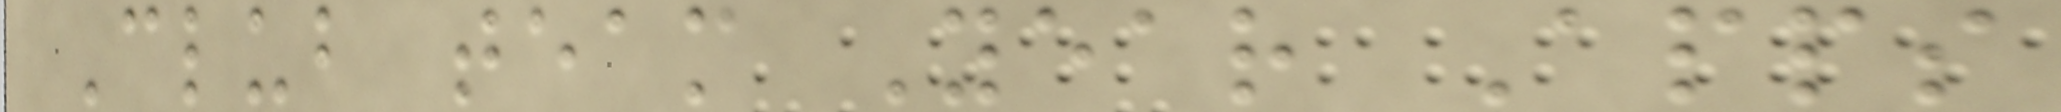Club team Year Apps
